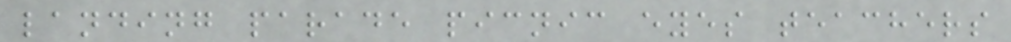landing parade picnic eyes teachers
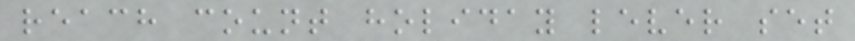reach count holiday lever set
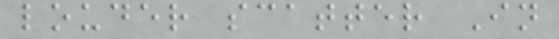louder scatter In
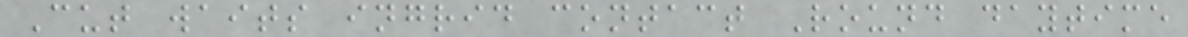Cut waits ingrid contact Round daytime
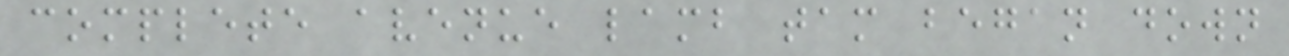complete avenue lamb tam began down
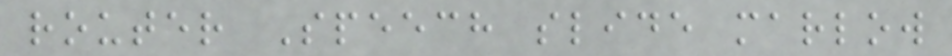router Speech slide marlow
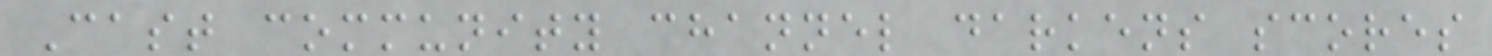Cast community channel darkens scores
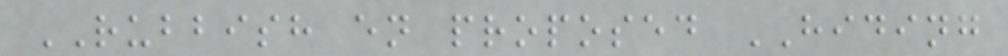RUBBISH en proposed HIDING
